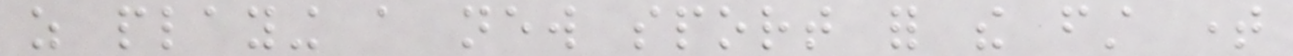as playing a new sport for the first time
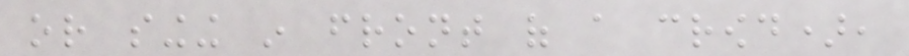or singing in front of a crowd),
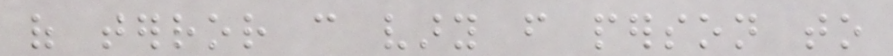of terror can vary from person to
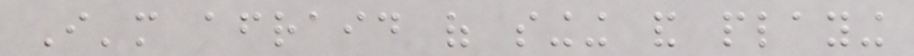I'm afraid of singing and playing
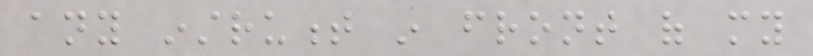any instrument in front of my
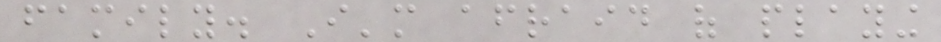family. I'm afraid of playing
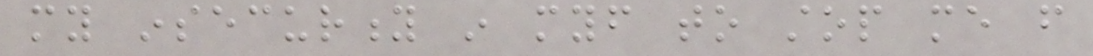my insecurity in myself to stop me from
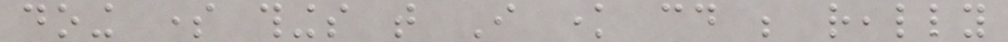doing some things that I know could be really
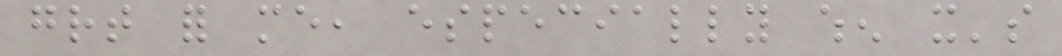great for me, especially when it's
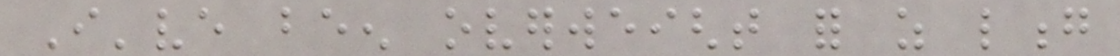I've been overweight for as long
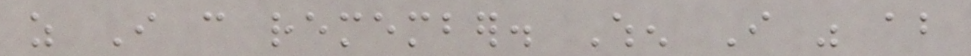as I can remember. When I was about
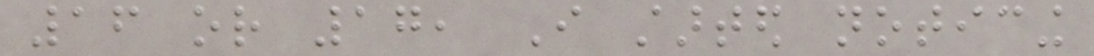16 or 17, I started noticing
